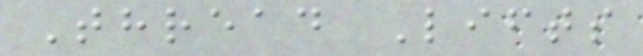Thread Lifts
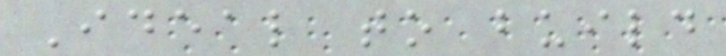Ideal to build
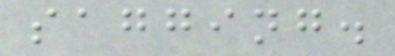sagging.
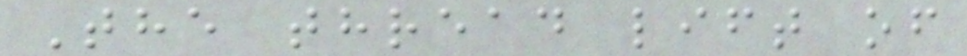The thread lift of
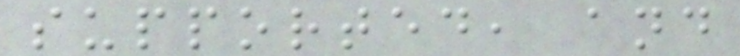supported, and
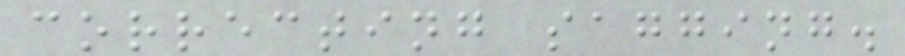correcting sagging.
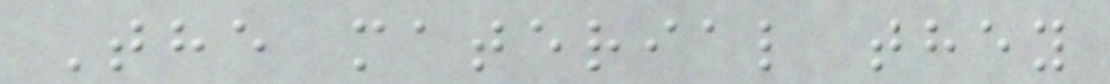The material they
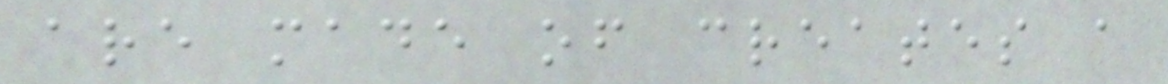are made of creates a
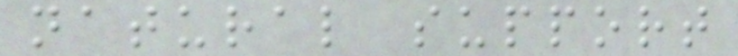natural support
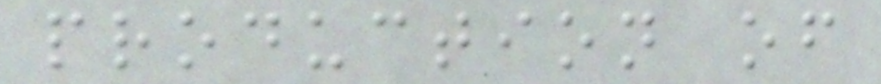production of
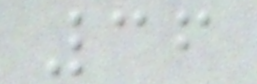36
